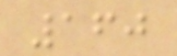160
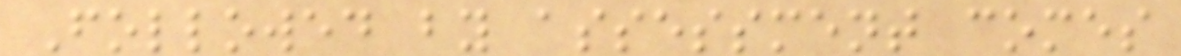Followed by assessment comes
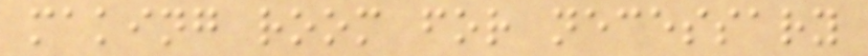making room for necessary
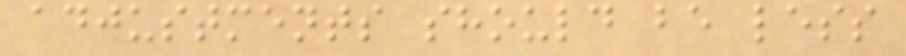adjustments should be less
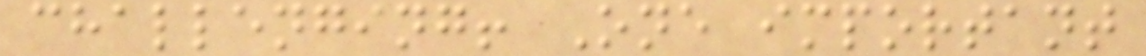challenging! One important
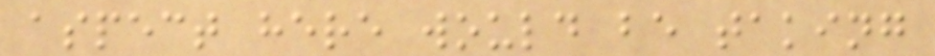aspect here would be taking
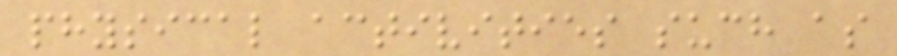physical activities such as
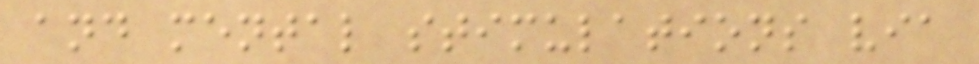and mental stimulations via
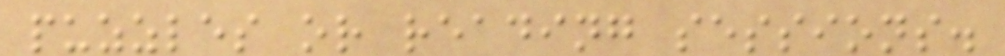puzzles or reading sessions.
